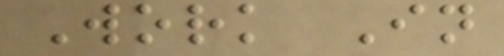Work In
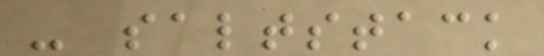- saltstack
